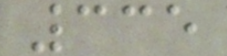335
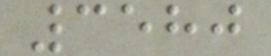3580
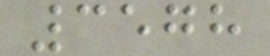3578
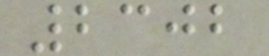2302
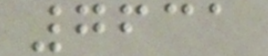7631
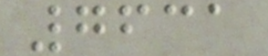7631
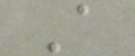A
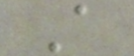A
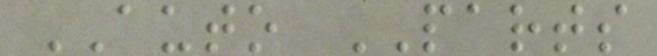AUTO PARTS
